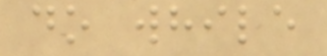do while
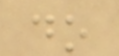do
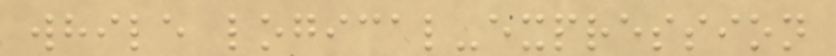while logical-expression
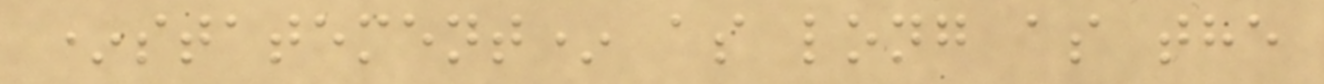*statement* as long as the
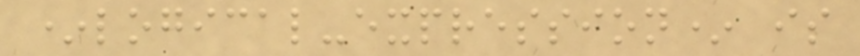*logical-expression* is
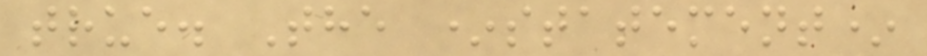true. The *statement*
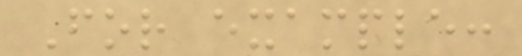For example:
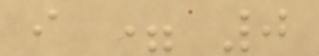i = 0
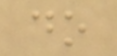do
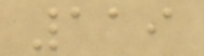119
